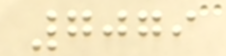7079
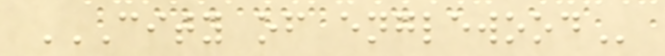CITY OF ENGLEWOOD
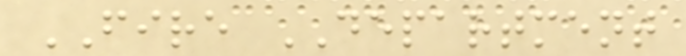FIRE DEPARTMENT
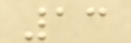13
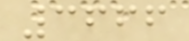3666
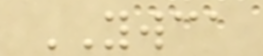YWCA
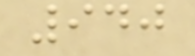940
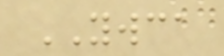YWCA
